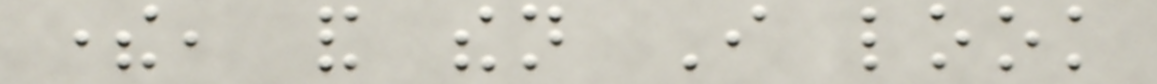there, and then I look
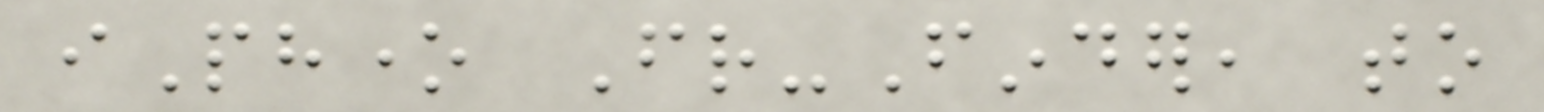iPhone Friend-Finder, to
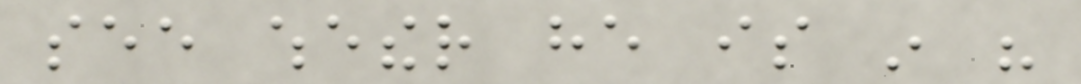see whether he is in his
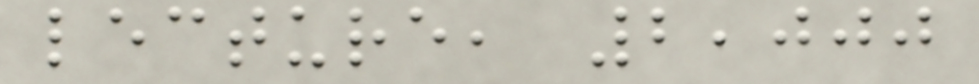lecture, 2,000
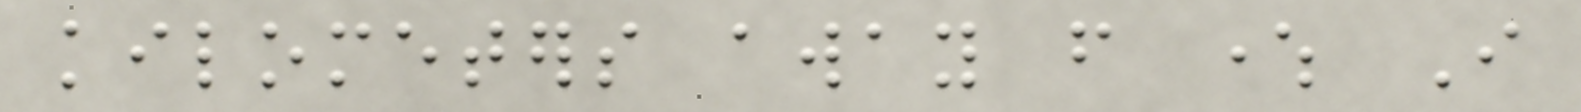kilometers away from where I
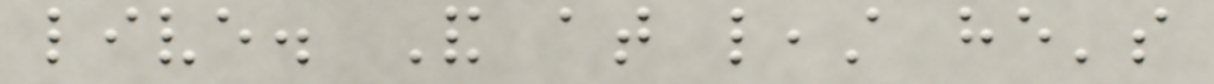live. And at least he's
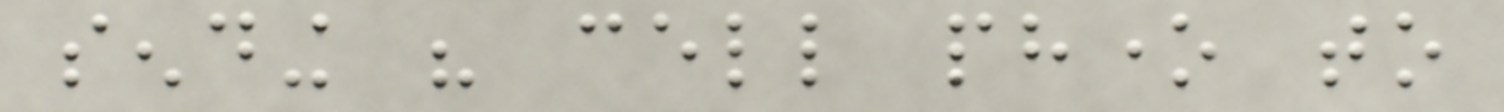sending his cell phone to
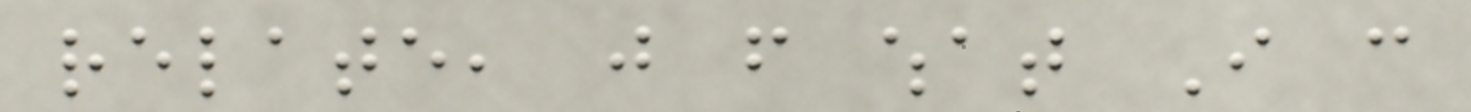relate, just from what I can
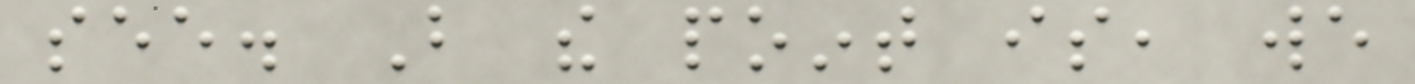see. But the point is, we
